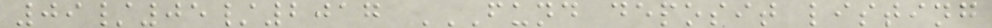09/05/2017 FUND DEPOSIT LISTING
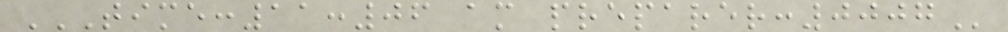TIME:11:06 AM PREPARER:0007
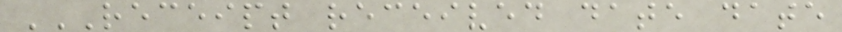RECEIPT RECEIVED DATE DATE
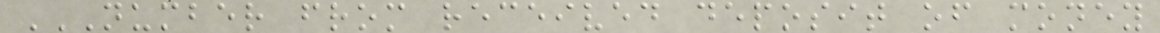NUMBER FROM RECEIVED DEPOSIT OF MONEY
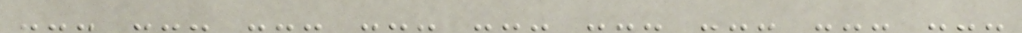--- --- --- --- --- --- --- --- ---
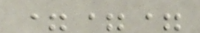===
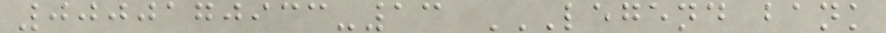0000170933-13 LEGEND BANK
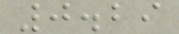0.29
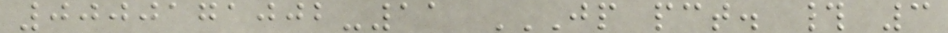0000171002-11 JP PCT. # 3
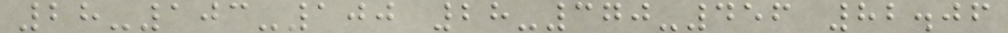28-103-100 28-370-456 82.06
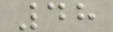48
